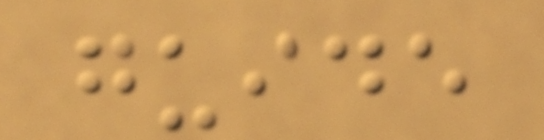guide
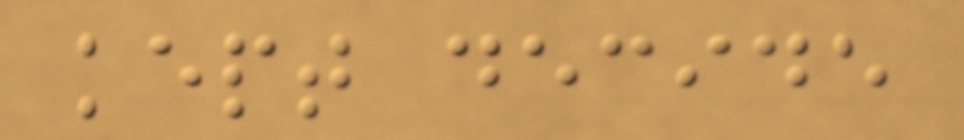kept decide
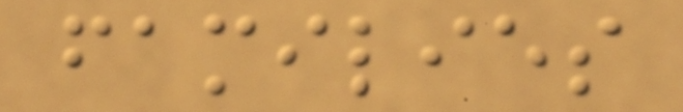families
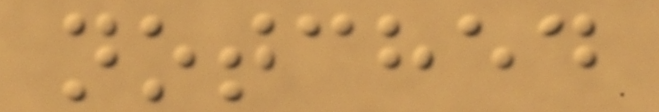notched
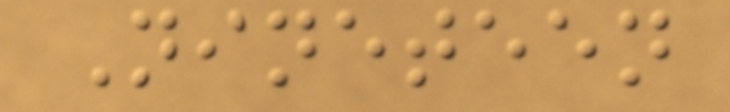Nineteen
